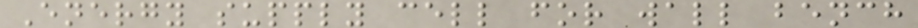Energy supply cell for wall bench
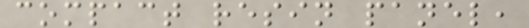compact resin panel,
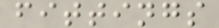fittings
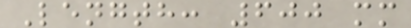Length: 600 mm
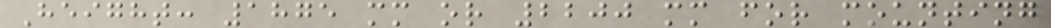Height: 1875 mm or 2200 mm for mounting
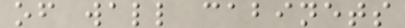of wall cabinets
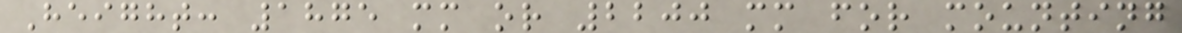Height: 1875 mm or 2200 mm for mounting
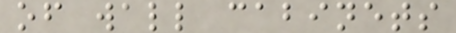of wall cabinets
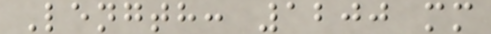Length: 1200 mm
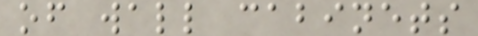of wall cabinets
